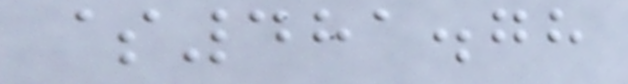$481.78
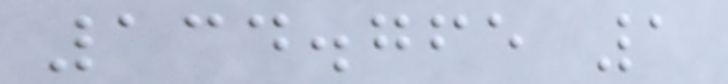134.765 1
